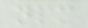npm
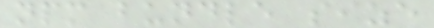npm bundle size
